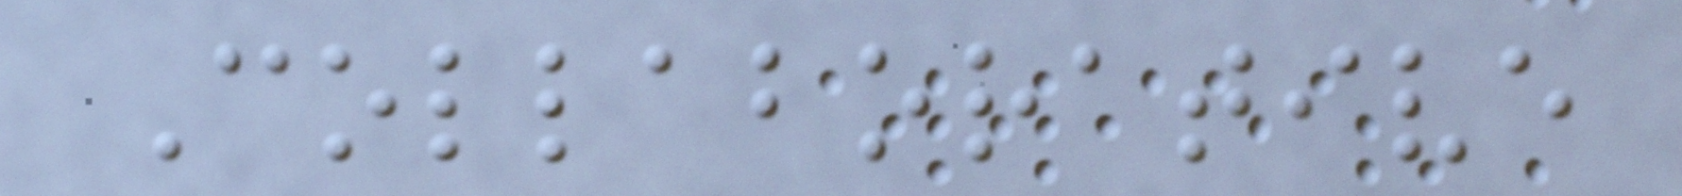Collaborative
